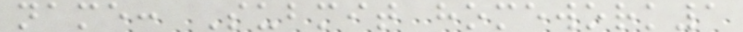name: Submit homework1
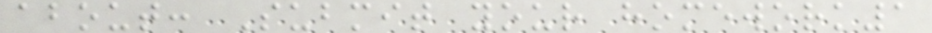about: Submit your homework1
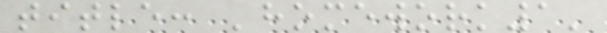title: 'homework1'
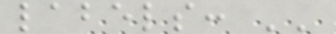labels: ''
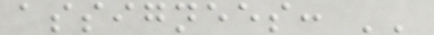assignees: ''
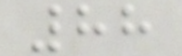88
